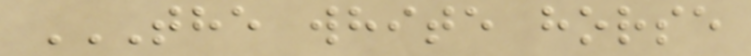THE WHITE HORSE
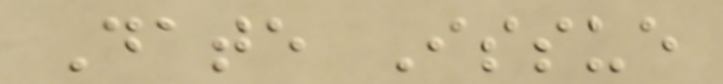Date Issue
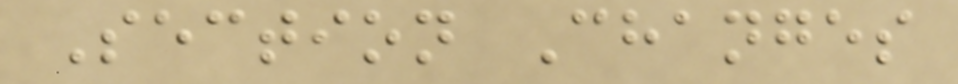Section Changes
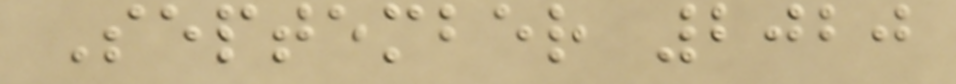September 2020
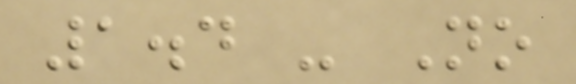1.4 - No
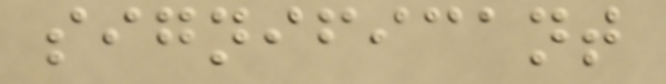significant
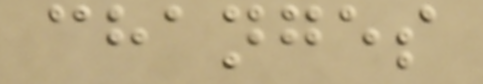changes
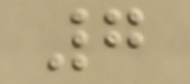7
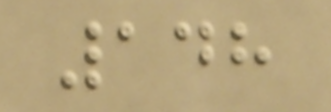148
